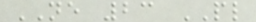NE 23 PL
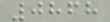0868
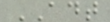ADT
